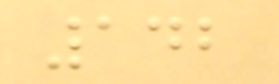142
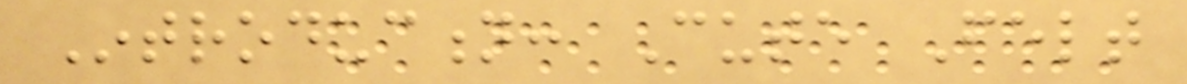Introduction: Cute Felt
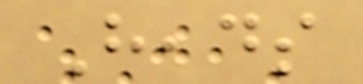Heads
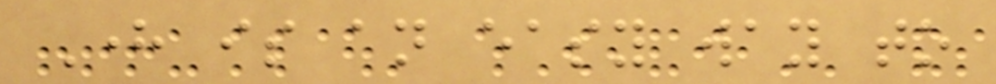Here is an easy way to
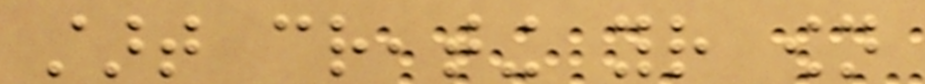start creating your own
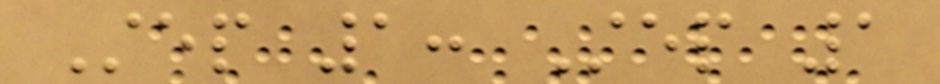Step 1: Step 1
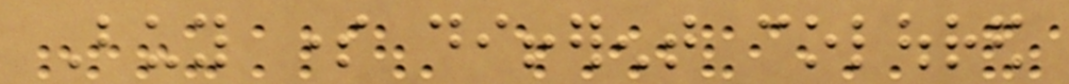Buy some different coloured
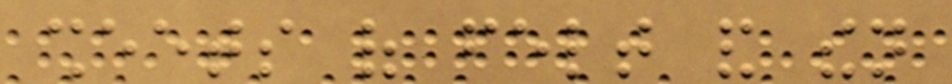sheets of felt and then
